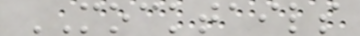MOCKTAILS
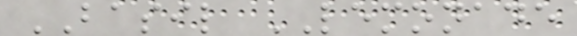BASIL LEMONADE
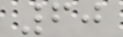60
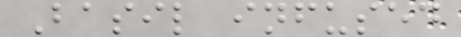Basil infused
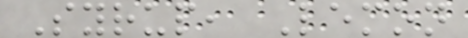Syrup, Lemon
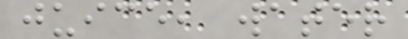juice, water
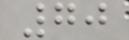70
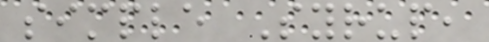simple Syrup,
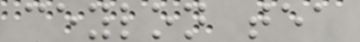ceylon tea
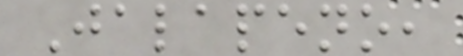Jalapeno,
